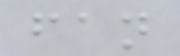fan
